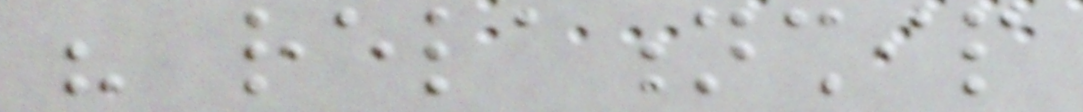his relationship
